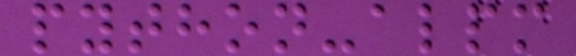python-alpm
